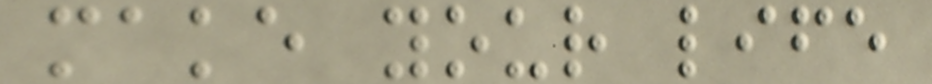make your life
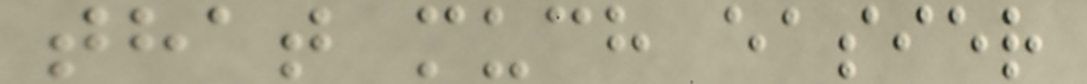that much easier
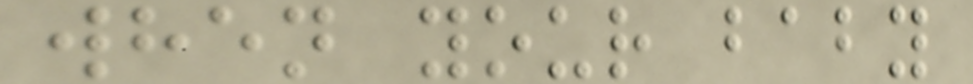when your baby
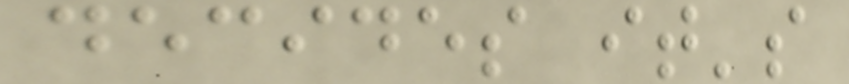decides it's
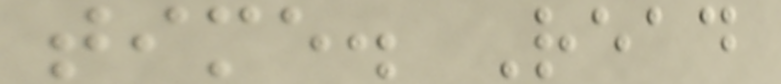time. Read
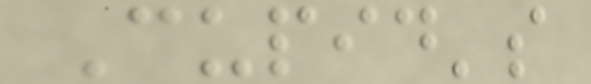Cupid's
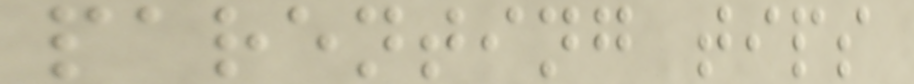parenting tips
